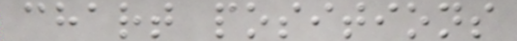chart positions
